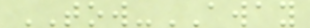TOW-AWAY
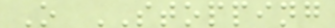O STOPPING
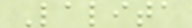Lalita
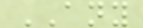ANY
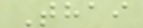Thai
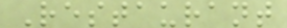Restaurant
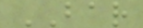BAR
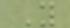Y
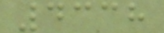4338
